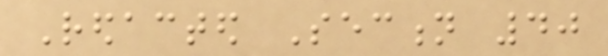Redacted Section 40
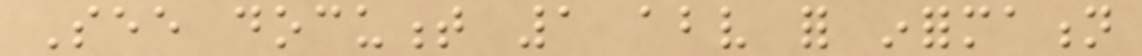See document 1 above for information
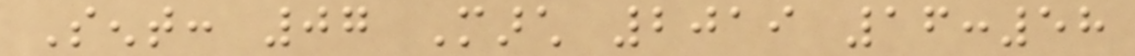Sent: 07 March 2019 16:58
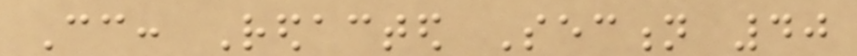Cc: Redacted Section 40
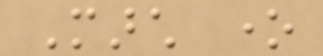March one
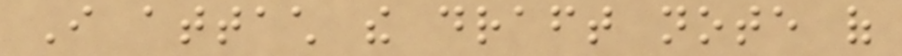I attach the draft note of
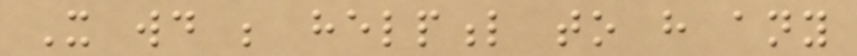It would be helpful to have any
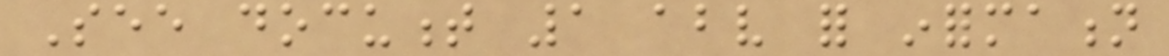See document 1 above for information
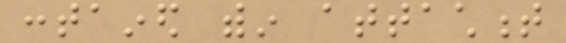contained within attachment
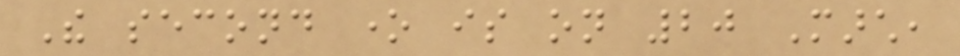The second one is on 20 March,
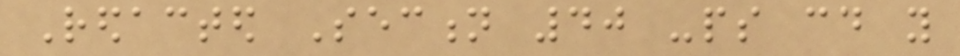Redacted Section 40 -ps could you
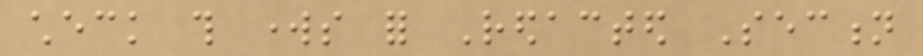check this works for Redacted Section
